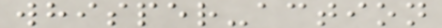whisper-action
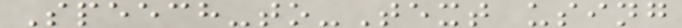Speech-to-Text using
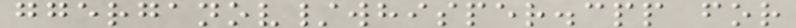ggerganov/whisper.cpp for
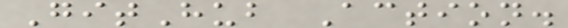GitHub Action.
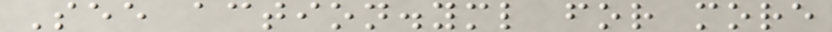See action.yml for more
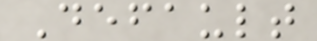Default
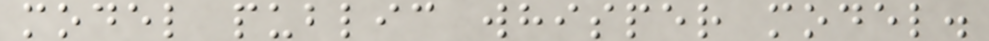model public whisper model.
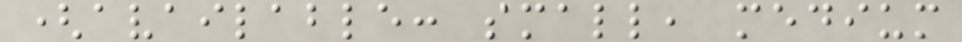(available: small, medium
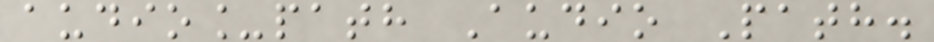audio_path Audio Path.
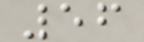56
